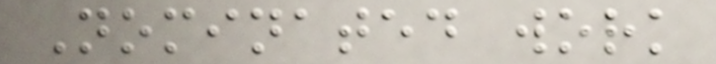Nominated work
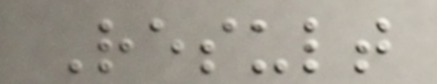Result
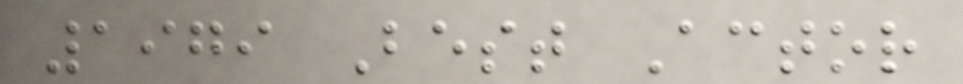1979 Best Actor
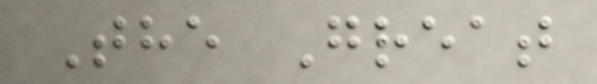The Great
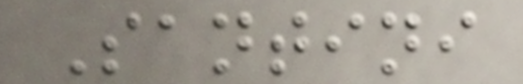Santini
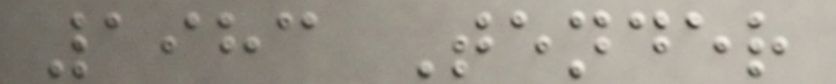1983 Tender
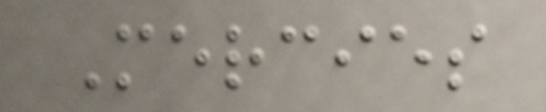Mercies
